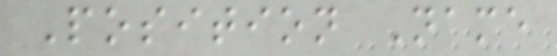Position Name
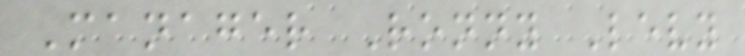Manager Ronny Levy
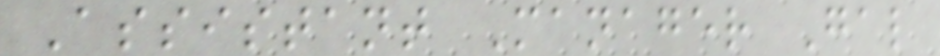Assistant Manager Gal
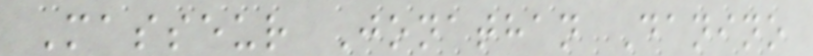Masseur Jonathan Danino
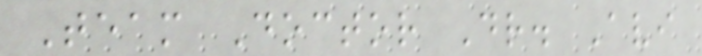Team Doctor Dr. Avi
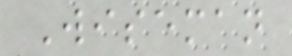Wiseman
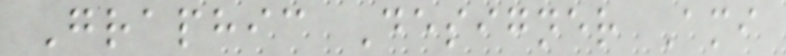Graphic Designer Ami
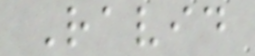Ravid
